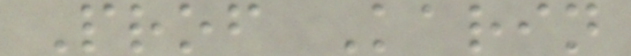Prof Karin
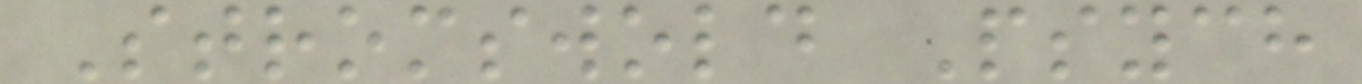Stromswold Psych
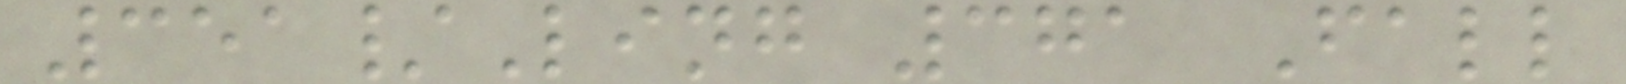351/Ling 371 Fall
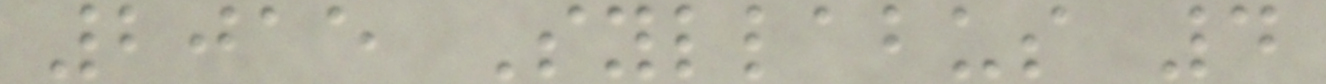2015 Syllabus 4
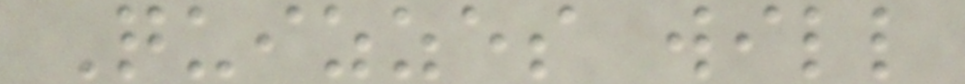Quizzes will
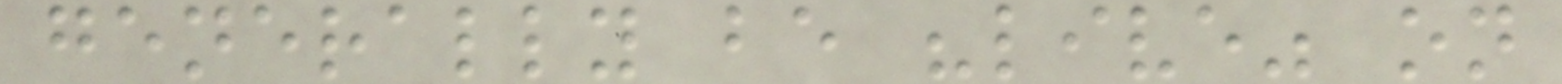generally be "live" on
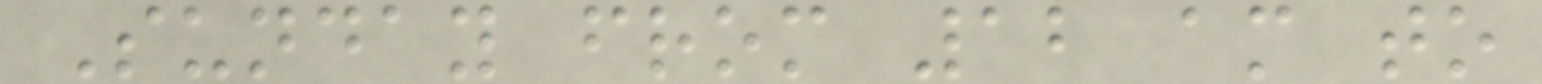Sunday from 12 am to
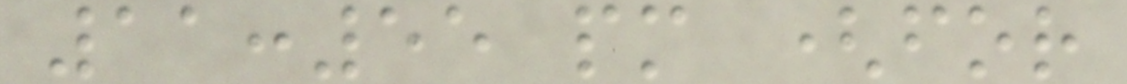11:55 pm (for
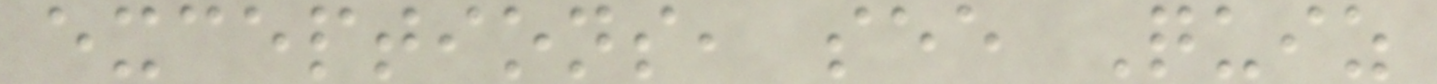exceptions, see Quiz
